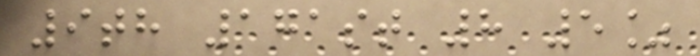9th 171st 8 5%
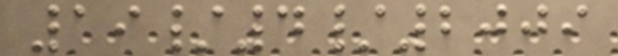19/4/2009
